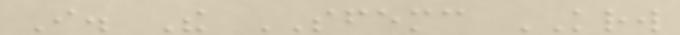I. The SFEMC KRW
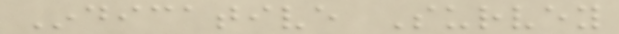Indicative Survey
